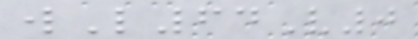wL64V0
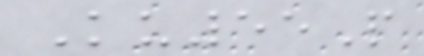Ku55P
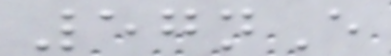57nE
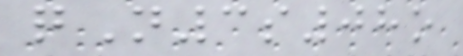qN3s08o
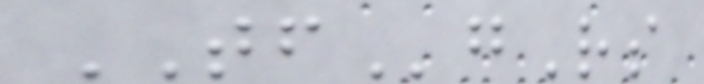TFgRs
